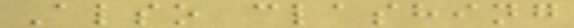Also clashing
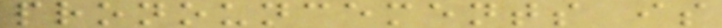pronouncements is
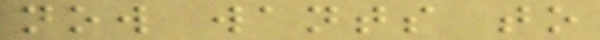now wants to
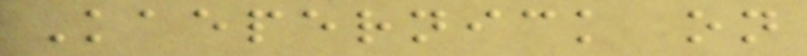Kaepernick on
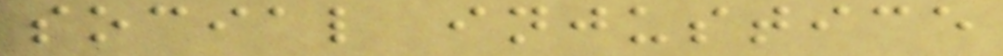social injustice
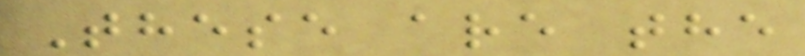These are the
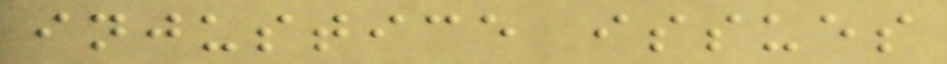injustice issues
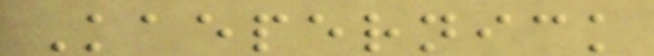Kaepernick
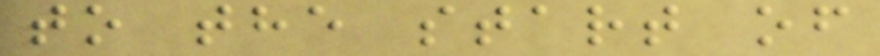to the start of
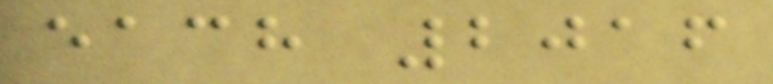each 2016
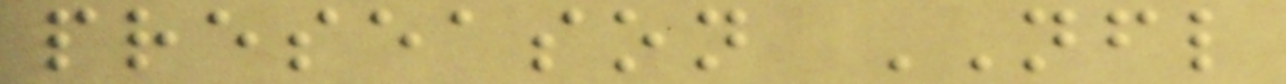preseason NFL
